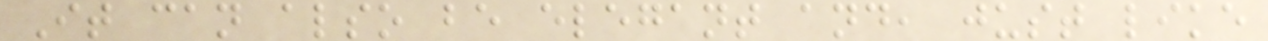It can also be elegant and, just like
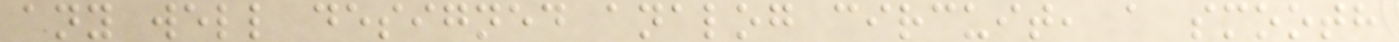any well designed analog circuit, a smooth
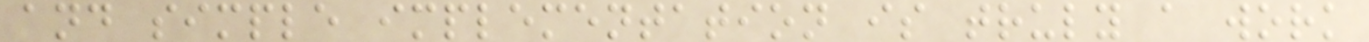and simple implementation is truly a work
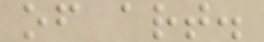of art.
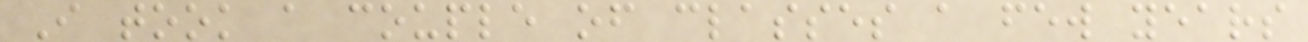I took a couple of classes a few years
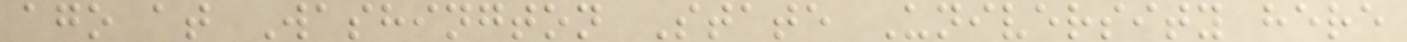ago at Washington State University here
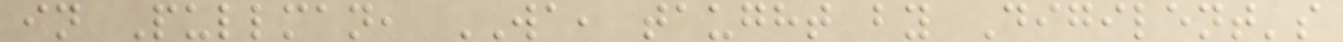in Pullman, WA, taught by Digilent's
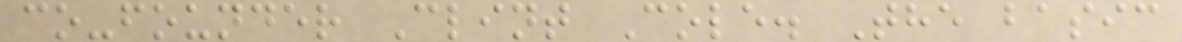co-founder Clint Cole. The basic
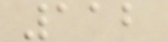112
